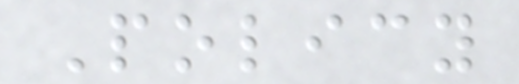Policy
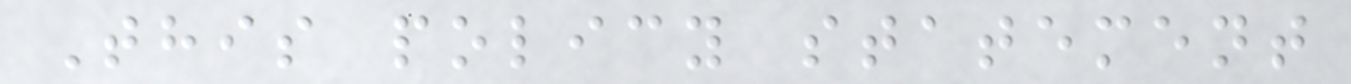This policy statement
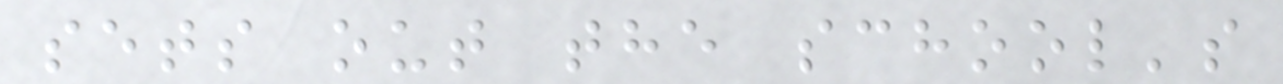sets out the school's
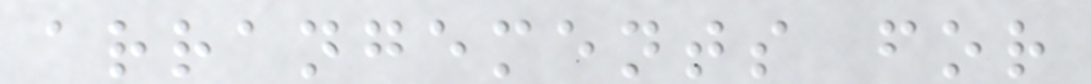arrangements for
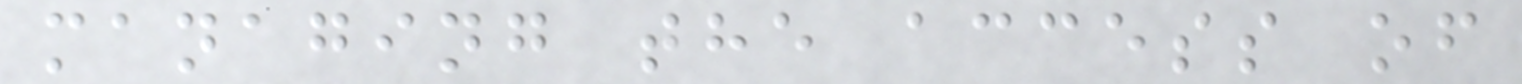managing the access of
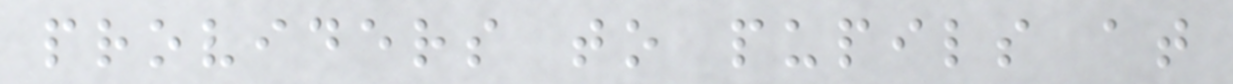providers to pupils at
